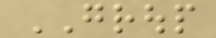GROUP
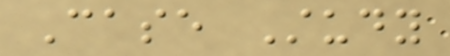Case Study
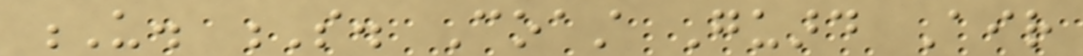U. S. Coast Guard Air
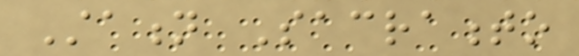Station Sacramento
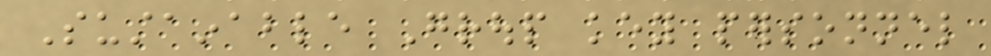Sustainable Group key personnel
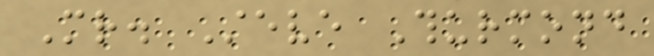Mr. Steve Thurmond
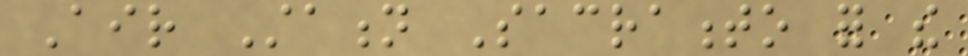Air Station Sacramento for the
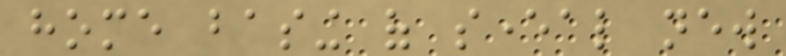home basing of several new
